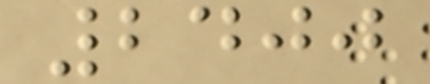2400
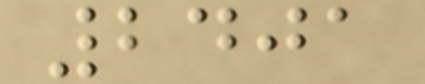2401
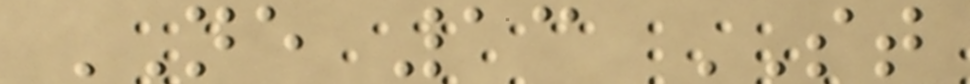NE 13 ST
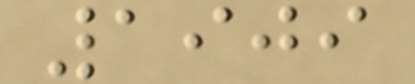1909
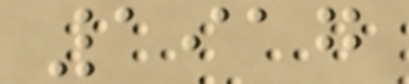1917
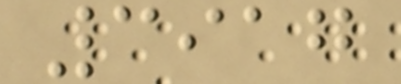3917
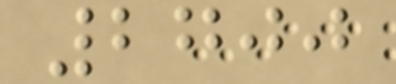2700
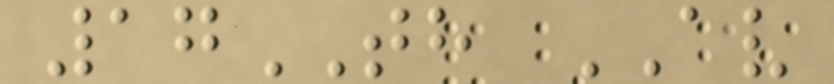17TH AV
